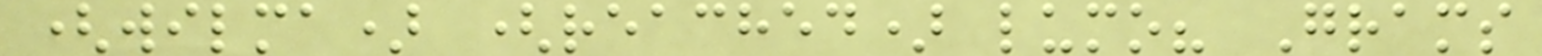(wilma) (reached) lumo? Grams
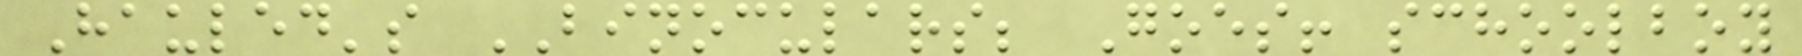Hauled's BINOCULARS; Goes! schoolboy
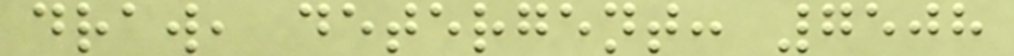draw, detergent: 7508
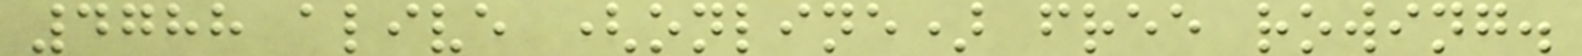4788 alive (online) free rowing.
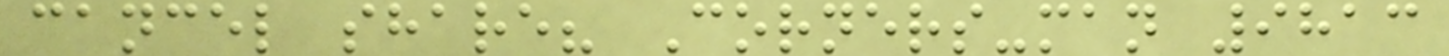cancel share? Corners-man 9813
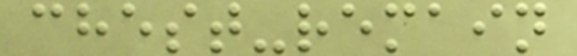chest-remain
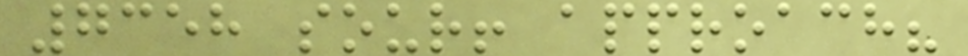7358 sour! approach?
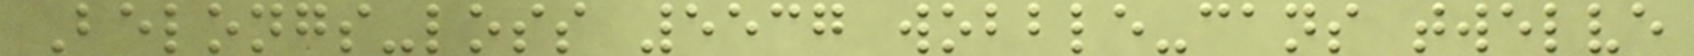Belongs-loss 5537 wobble-cans twelve
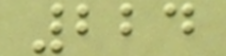224
